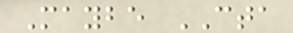Maybe CTA
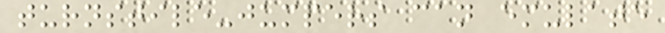turnstile-jumpers can emulate
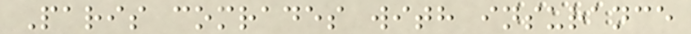Paris comrades with insurance
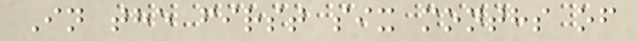In the first six months of
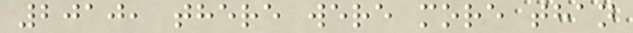2010, there were more than
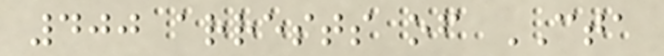400 arrests of CTA
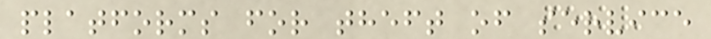platforms for theft of service
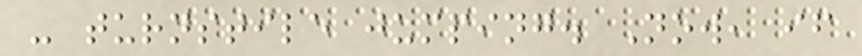- turnstile jumping. Now, if
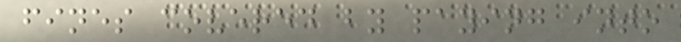fines covered by paying into
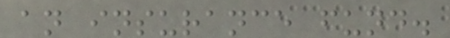an insurance fund.
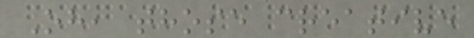Oh, those creative
